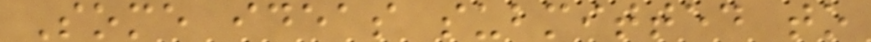Some ideas submitted to
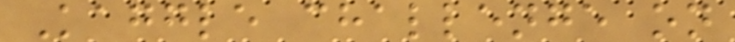Kaggle challenge on
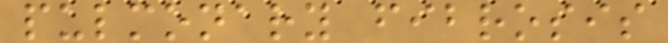pulmonary fibrosis
